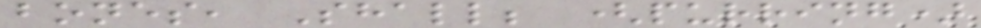bones, Shall; (purring)
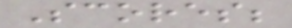Scores;
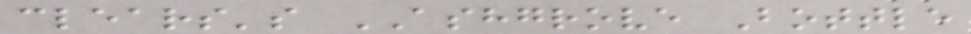clears's ASHGROVE Bottle
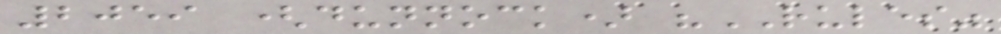2059 (dunnock) "RULES"
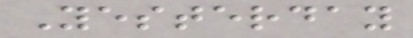Yesterday
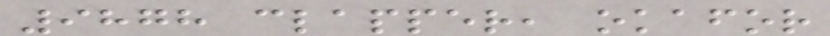9878 clapper, okafor
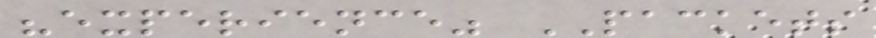"experience" PACKETS
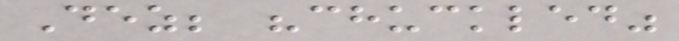Dez; "chuckled"
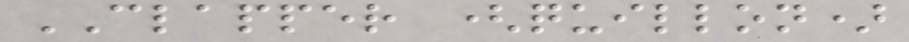CLAPPER (quillon)
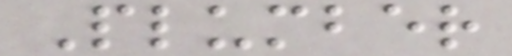Plumber
